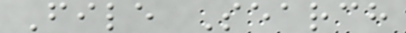File Search
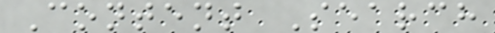Content Search
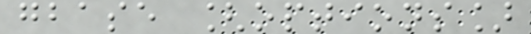gbase [options]
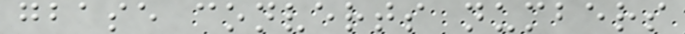gbase converts numbers
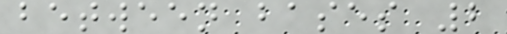between bases 2
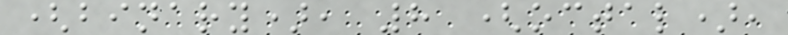(binary), 8 (octal),
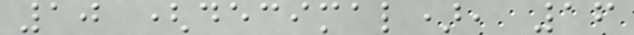10 (decimal), 16
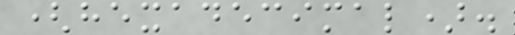(hexadecimal).
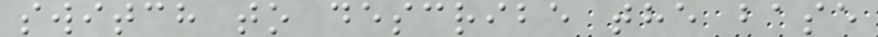switch to describe the base
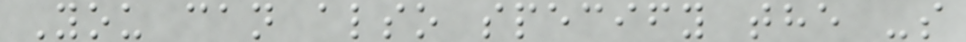You can also specify the -s
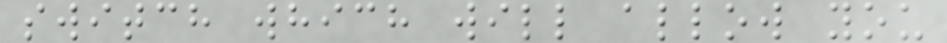switch which will allow you
